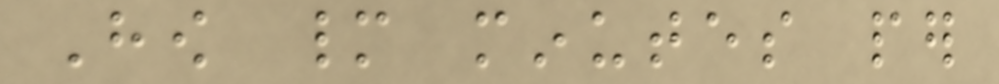How many minutes per
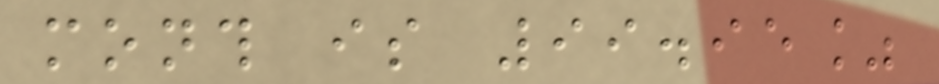month is 99.95%
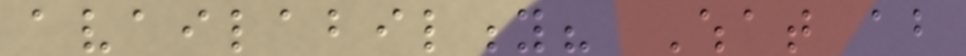availability? What about
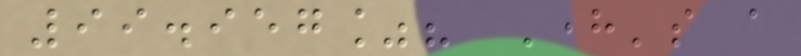99.957%? Here's a
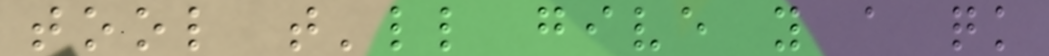tool that'll give you a quick
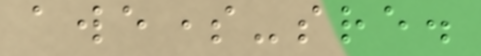awesome-sre.
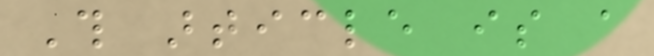This article is a
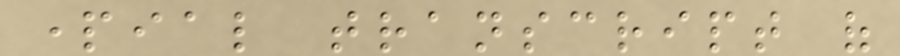partial transcript of
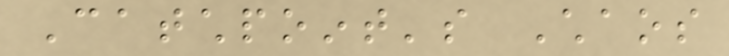Catchpoint's Chaos
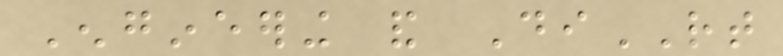Engineering and DiRT
